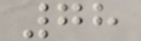78
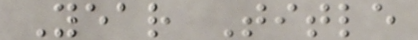Year Title
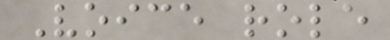Voice role
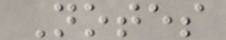Notes
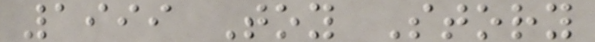1999 Toy Story
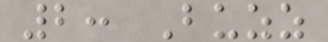2: Buzz
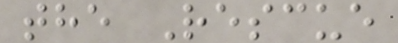the Rescue
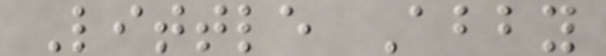Little Abby
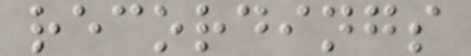recordings
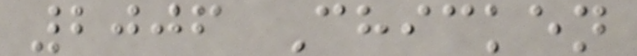2006 Chicken
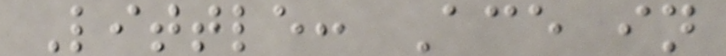Little: Ace in
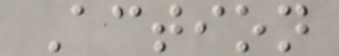Action
